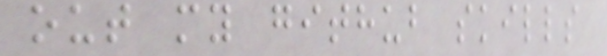out my github skills
